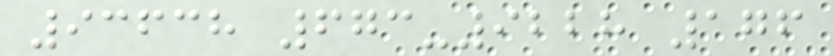93638 673-9228 176
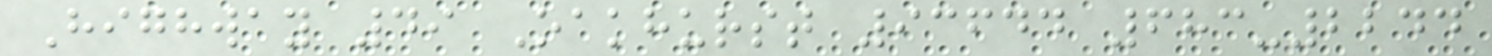Highway 49 Oakhurst 93644 683-2244
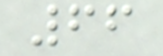66
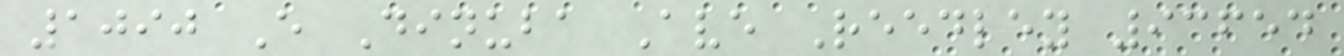1090 E Dinuba Ave Reedley 93654
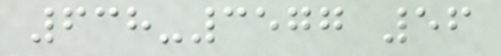638-3577 56
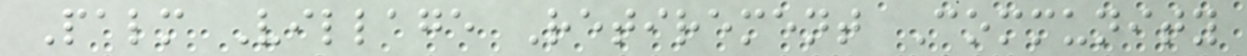Palm Village Retirement Community
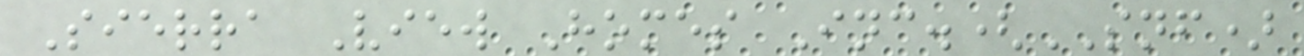Sierra View Homes Inc.(SNF)
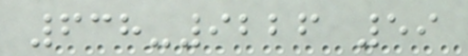638-9226 59
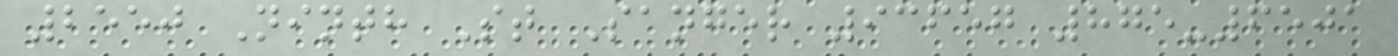2550 Ninth St Sanger 93657 875-6501
